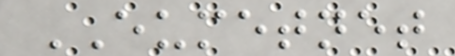EUMETNET
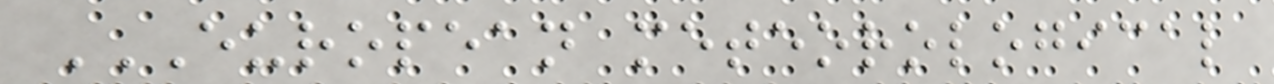EUROPEAN METEOROLOGICAL
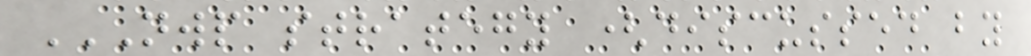NWP STRATEGY (DISCUSSED BY
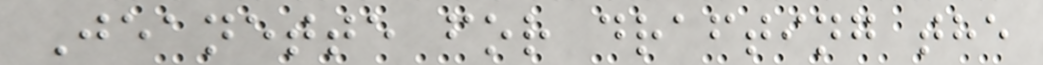Jeanette for drafting the
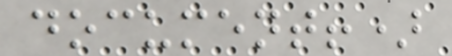document!)
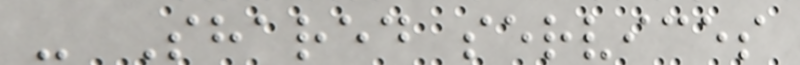- Shared services
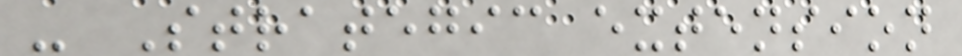- Strategic extension
